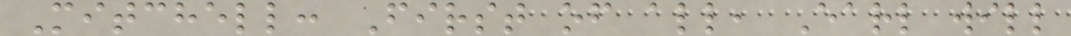Mitchell: First of all, Earl will
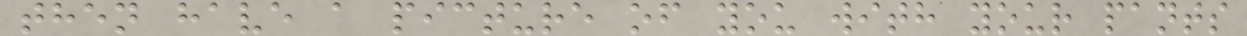then have a picture of you with your pants
